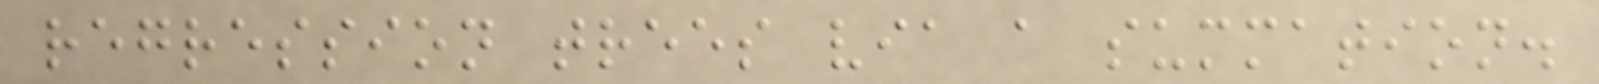regression trees via a summation.
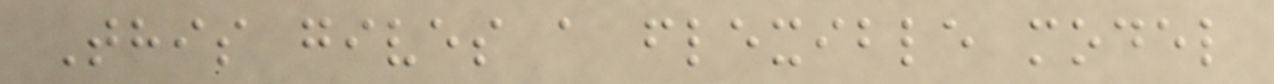This gives a flexible model
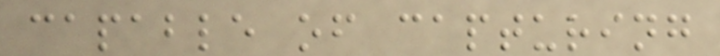capable of capturing
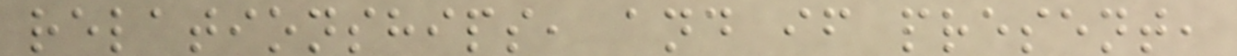relationships, and if present,
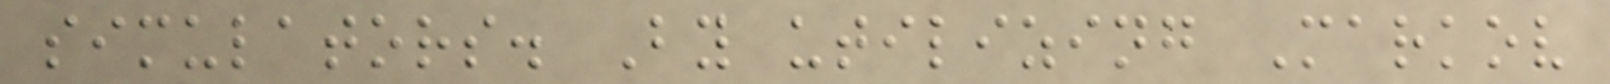simulators. By utilizing Markov
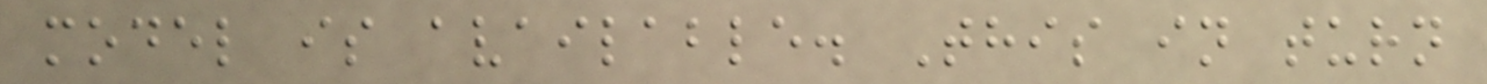model is available. This in turn
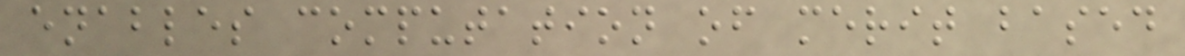enables computation of merit based
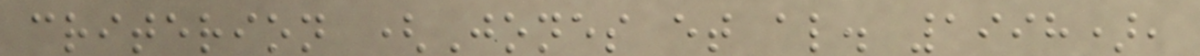criterion (Jones et al. 1998),
